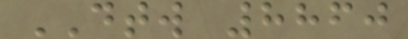DTW 8860
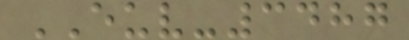EUV-3487
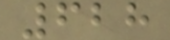628
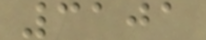3101
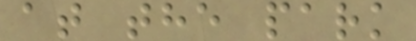at the park
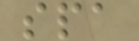spa
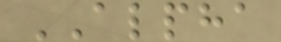ALPHA
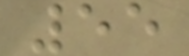55
